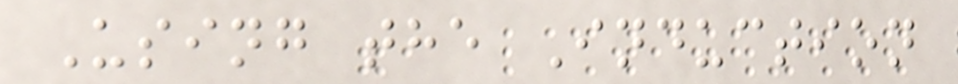Using the Induction
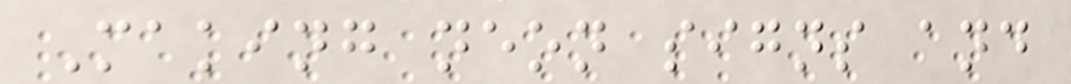Making neon signs and
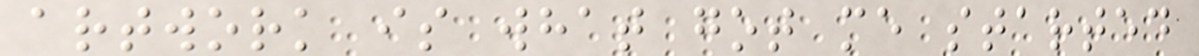artwork is what got me started
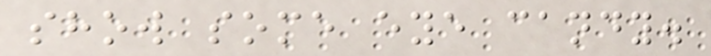show some eye candy.
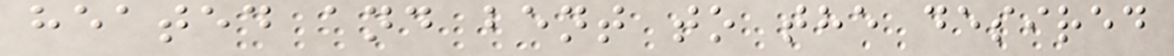heated and bent to the desired
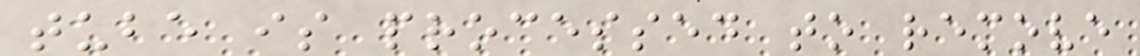tube is processed to remove
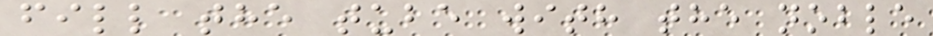fill the tube with the noble
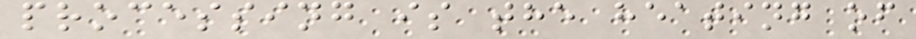processing is the heating of
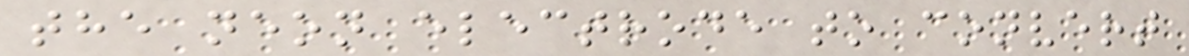the neon electrode to convert
